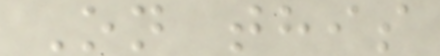On this
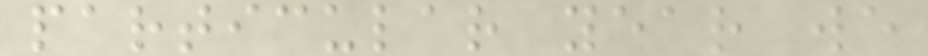particular year we
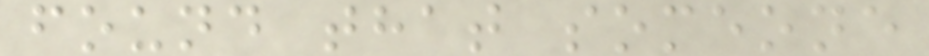found that someone
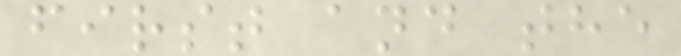first and the
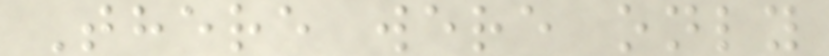There were only
